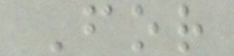For
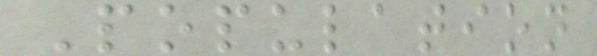Population
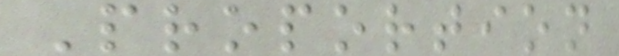Proportion
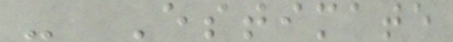- Estimate
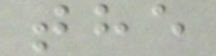the
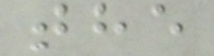the
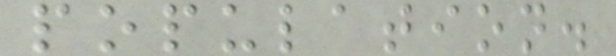population.
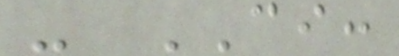- CI:
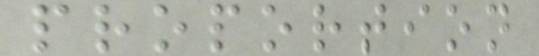proportion
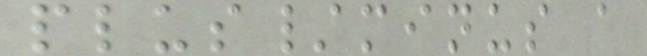plus/minus a
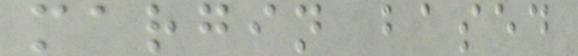margin based
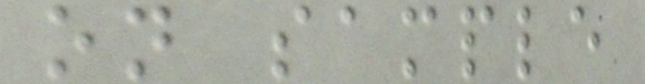on sample
